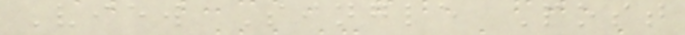View Single Post
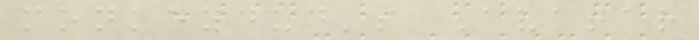monkeydud's Avatar
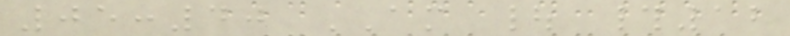05:40 AM | #12
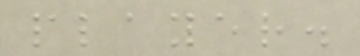player.
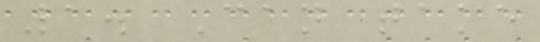1. Can take
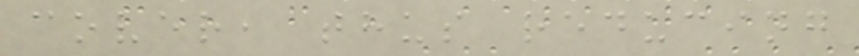cover, thus reducing
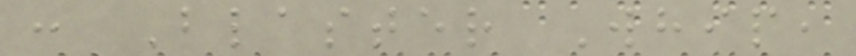: Blaster Whip,
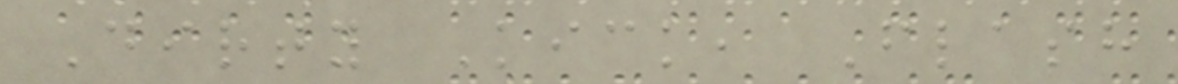Dirty Kick, Flash
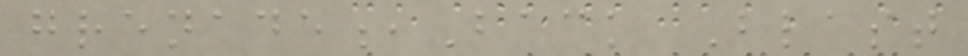grenade,Back Blast
